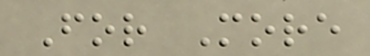For More
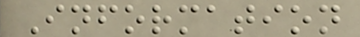Information
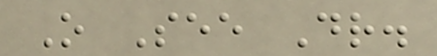O See Dr.
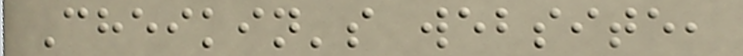Cheikin's website,
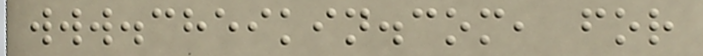www.cheikin.com, for
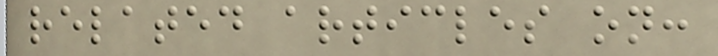related articles on:
